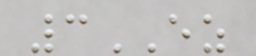3EZ
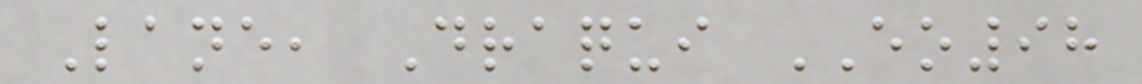Lane, Draqui EO98
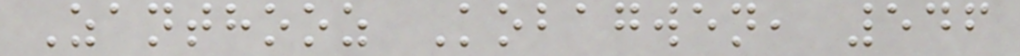Zanthooz Kobagwen, 546
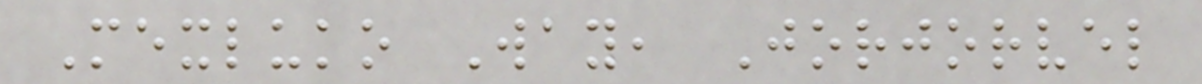Mexluko Way, Jorjorvel
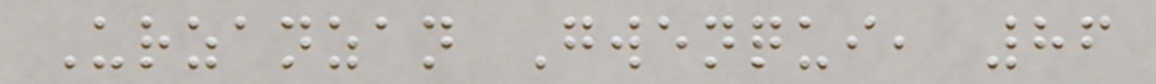Urzanzan Gwenqui, 86
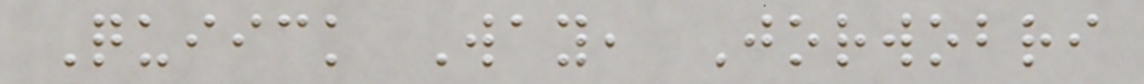Quiick Way, Jorwobri
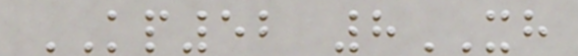KP52 8XH
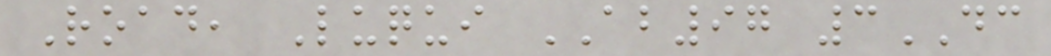Road, Luqui AB97 3DC
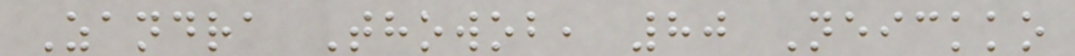Zandra Thowob, 80 Neickko
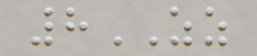8ZZ
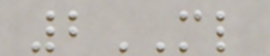2ML
